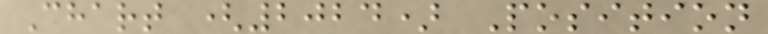Chart (2024) Position
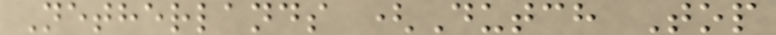Netherlands (Dutch Top
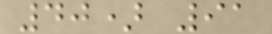40) 91
